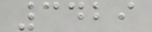3429
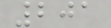201
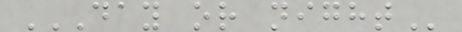DAY OR NIGHT
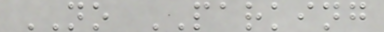NO PARKING
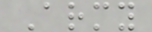Army
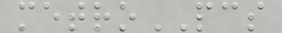metroPCS
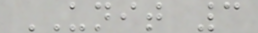UNIT 3
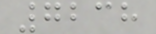7238
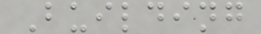Building
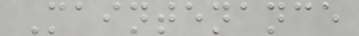Maintenance
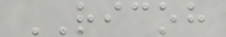RICOH
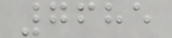7685
